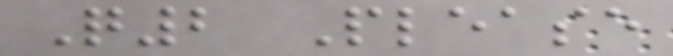Q2 Please
